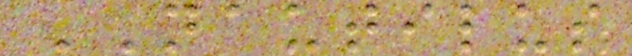NAUTILUS
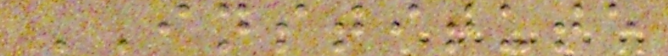INSTITUTE
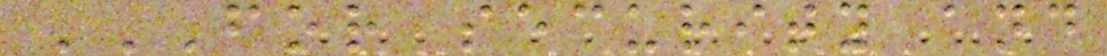FOR SECURITY AND
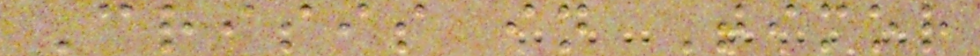Crisis in Timor
